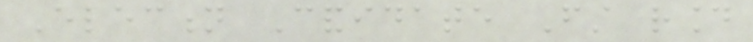Election Candidate First round
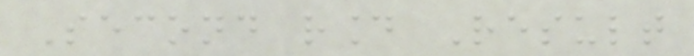Second round Result
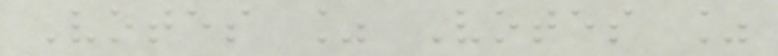Votes % Votes %
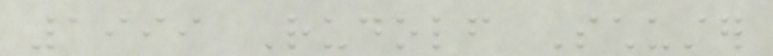1999 Rudolf Schuster
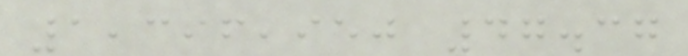1,396,950 47.37
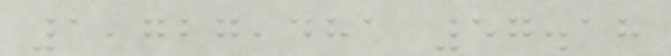1,727,481 57.18
